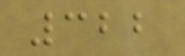322
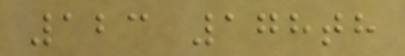123 178th
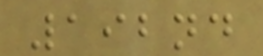192nd
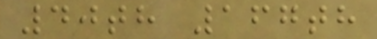40th 167th
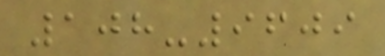108-9609
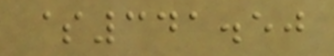$341.50
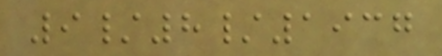9/8/1937
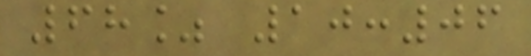68% 10:06
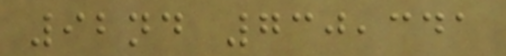92nd 730,341
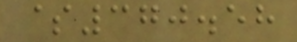$370.58
